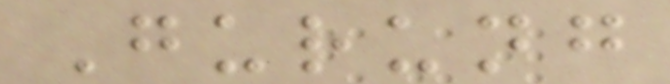Gurung
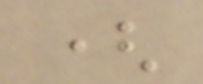(
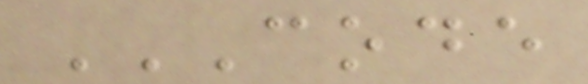CODE
